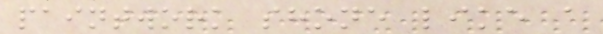paintwork shone like a
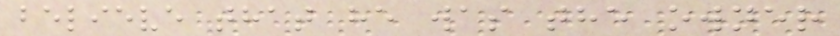believe that he was the owner
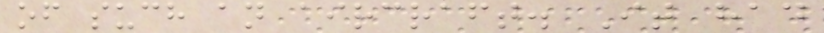of such an aircraft. It had
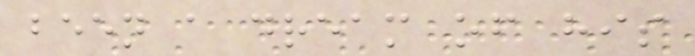been a dream of his
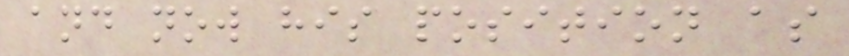and now his position as
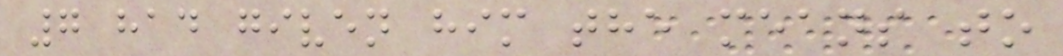7 had given him the means to
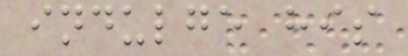indulge his
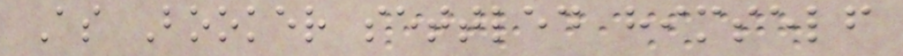As Booker settled himself
